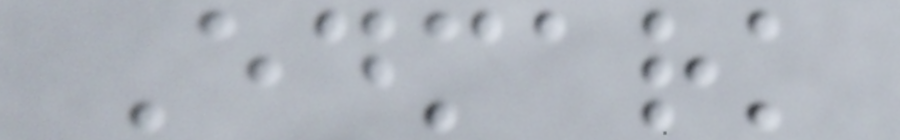Edmark
